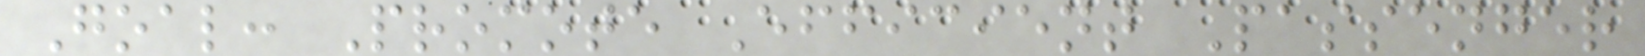Goal: Promote Efficient Passenger
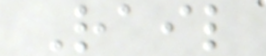Rail
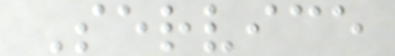Service
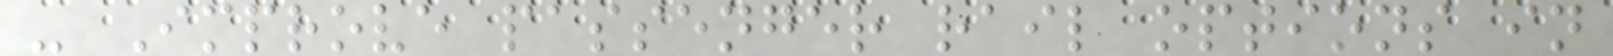- Improve passenger rail options in
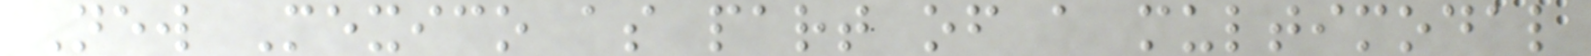New Mexico as part of a multimodal
